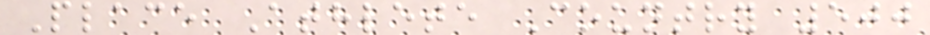Place Athlete Country 500
